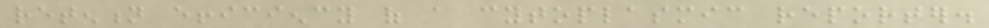retention efficiency of a cytoplasmic reporter.
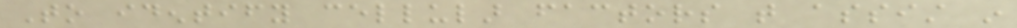To identify cellular factors that assist in
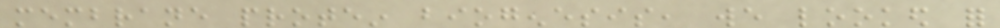membrane protein biogenesis, we looked for
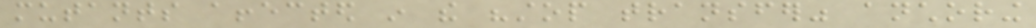mutants affected in the "stop transfer" anchoring
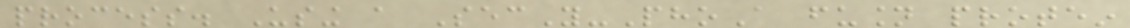process. Using a SecY-PhoA fusion protein
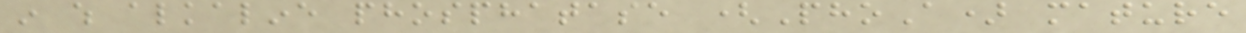in which alkaline phosphatase (PhoA) mature
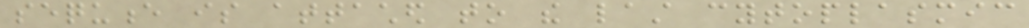sequence is attached to the last cytoplasmic
